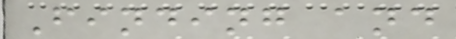Finding and
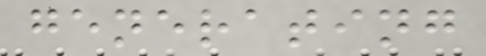generating
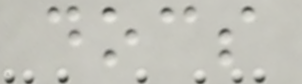docs
